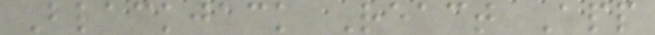Blackjack React App
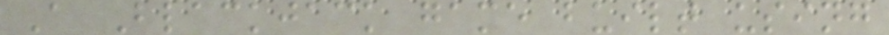A Blackjack game built using
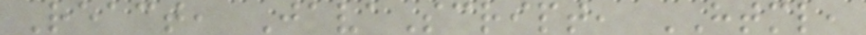React, JavaScript, HTML,
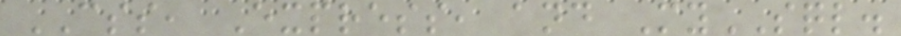CSS, Express, and MySQL.
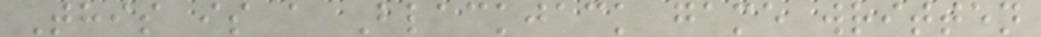This is a Blackjack game written
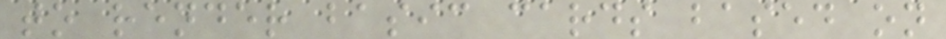to render basic cards based on
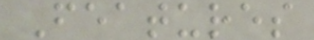Features
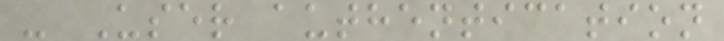- User authentication
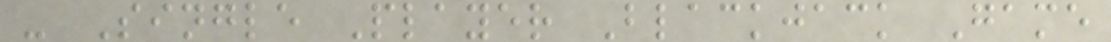- Single Player Blackjack Game
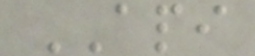API
